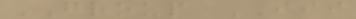GROUP III
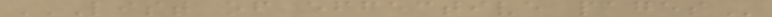LIST OF EFFECTIVE PAGES
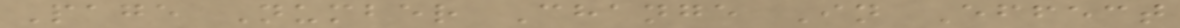Page Number Change In Effect
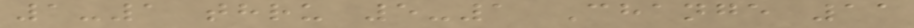1-1 thru 5-1 Change 11
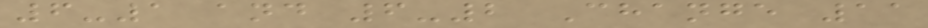6-1 and 6-2 Change 11
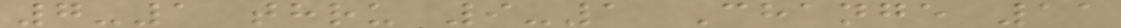7-1 thru 9-1 Change 11
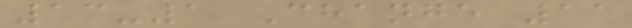13-1 Change 11
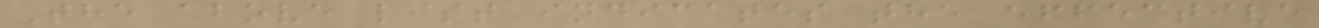The above list indicates the effective
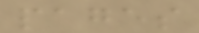pages
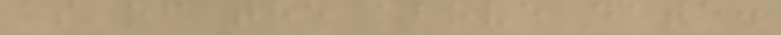as of the above date.
